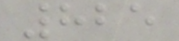825
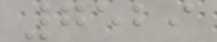7529
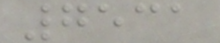7531
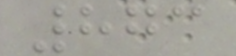873
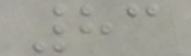83
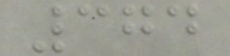374
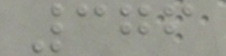376
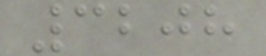3208
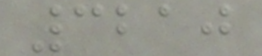3210
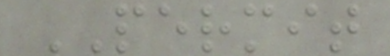PERMIT
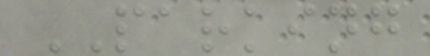PARKING
